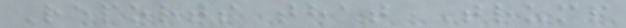Reports that Trump
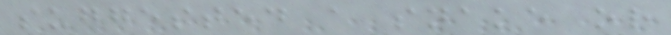suggested a snake or
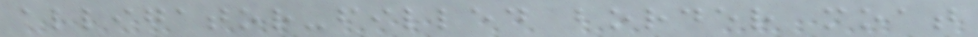alligator-filled border moat
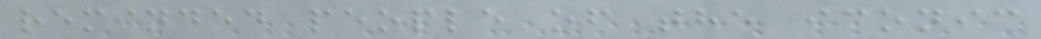reminded people of the iconic
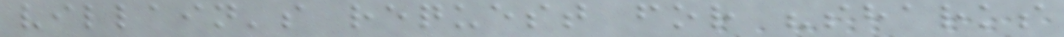villain's request for "sharks
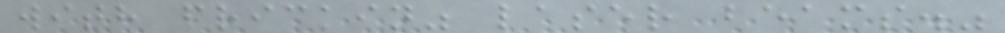with frickin" laser beams."
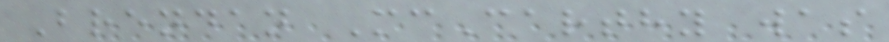Brendan McCarthy was
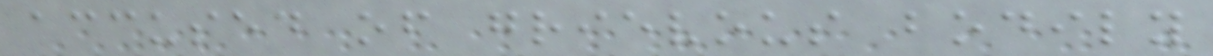accused of grievous bodily
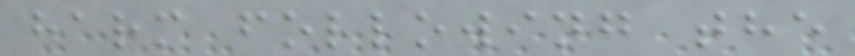harm following the
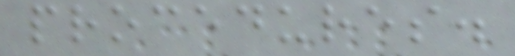procedures.
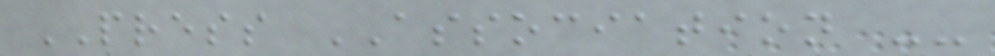PRESS ASSOCIATION --
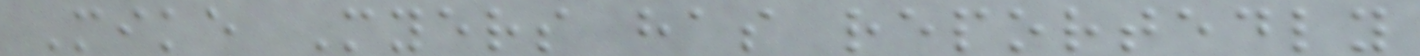Mike Myers has reportedly
